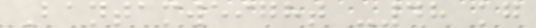Bantamweight -48 kg
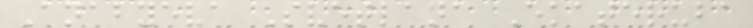Anabyeva Svetlana Ekateruba
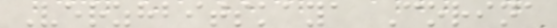Verzhbitskaya Corina
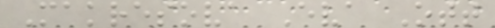Makresova Eva Ott
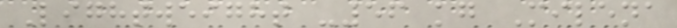Lightweight -56 kg Milena
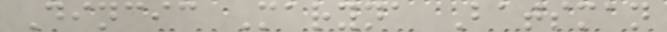Dincic Maryna Batsman
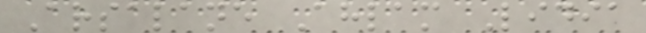Arsalane Ahlam Lidia
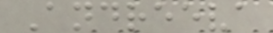Andreeva
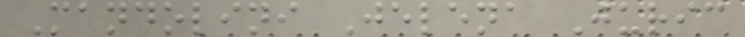Mandolini Jelena Juric
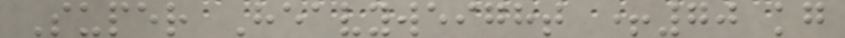Super Heavyweight +70 kg
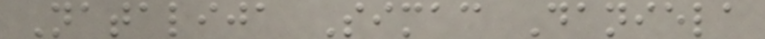Natalija Simac Daniela
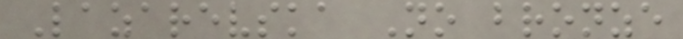Lazarevska No bronze
